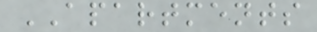APARTMENTS
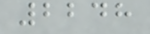2248
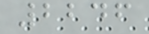2246
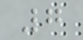7
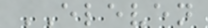ELEVEN
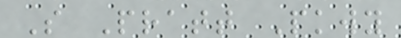S Pratt Pkwy
